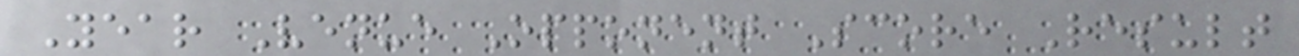Year Venue Opponent Score Result
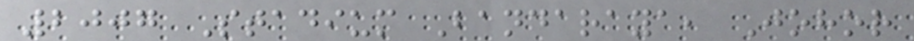2007 Stadium Bandaraya, Johor
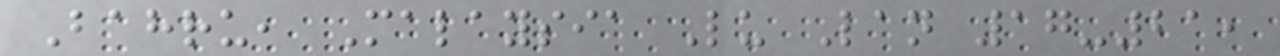Bahru, Malaysia Lu Lan 17-21,
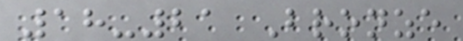18-21 Bronze
